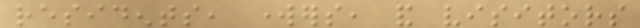residents, workers, and visitors
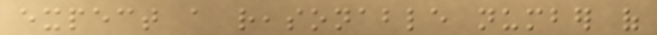expect a reasonable number of
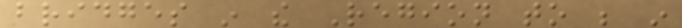bridges in the Region to be in
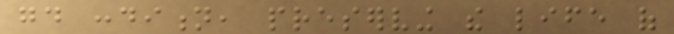good condition, preserving the life of
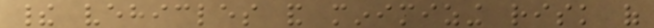their vehicles and minimizing risk of
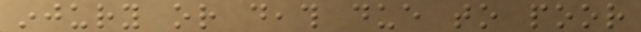injury or death due to poor
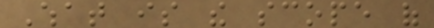What is the scope of
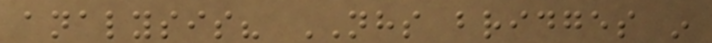analysis? NHS bridges in
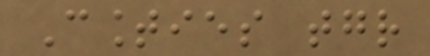Counties together
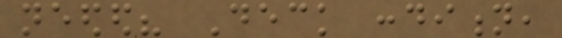needed? Deck condition,
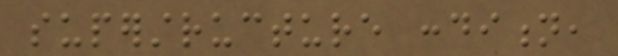superstructure condition,
